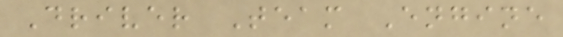Driver Team Engine
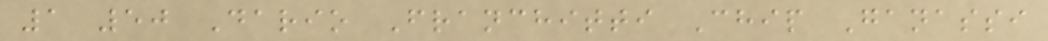1 50 Dario Franchitti Chip Ganassi
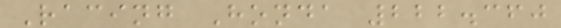Racing Honda 222.360
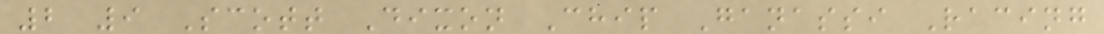2 9 Scott Dixon Chip Ganassi Racing
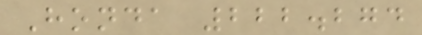Honda 222.274
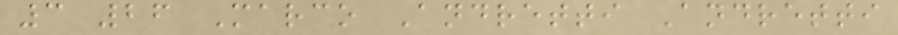3 26 Marco Andretti Andretti
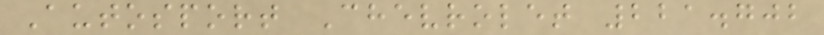Autosport Chevrolet 221.702
